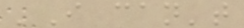'I can't
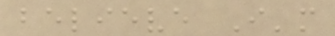believe I'm
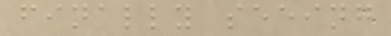finally seeing
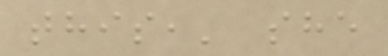this,' she
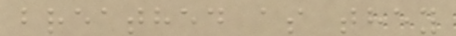breathed as they
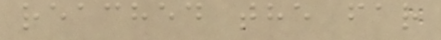reached the far
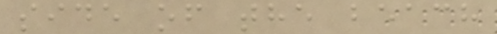side of the beach
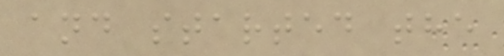and started the
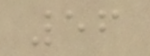56
